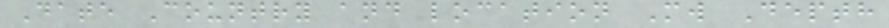Date Country and location Mw Depth
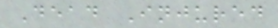Dead Injured
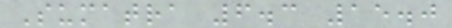Sumatra 6.3 15.0
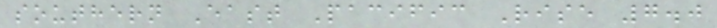southern East Pacific Rise 7.0
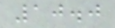10.0
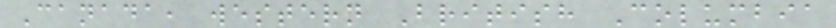Canada, western British Columbia
